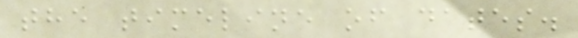the timeline of dates.
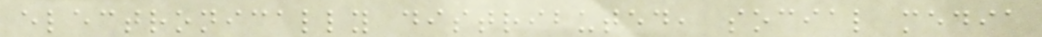electronically distributed, social media
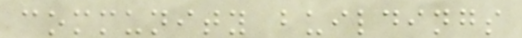community buildings
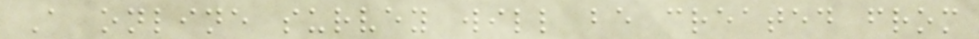A online survey will be created from
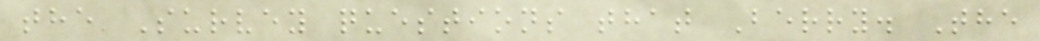the Survey questions that Berry. The
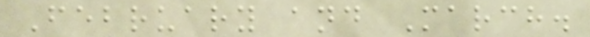February and March.
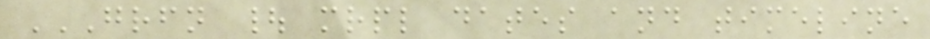GRFN | MRPL DATES AND TIMELINE
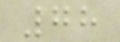78
